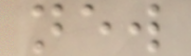new
